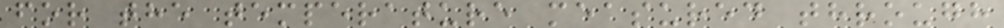for the temperature measured through
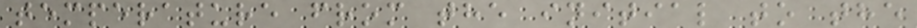temperature from the initial to the
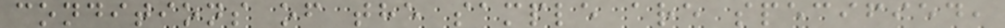conditions of the sample are specified,
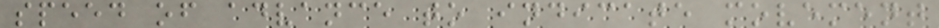speed of advance to indicate movement
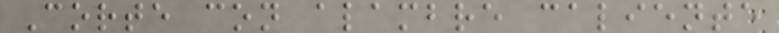Corte con alambre caliente
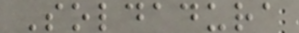Soldadura
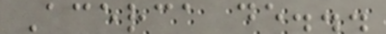Acerca de...
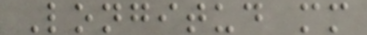Longitud mm
